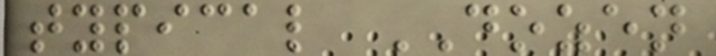typical DOZEN
